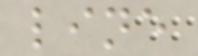line
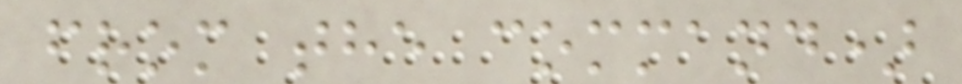from the command)
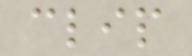clip
